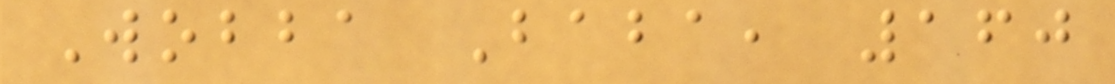Wobba Baba, 160
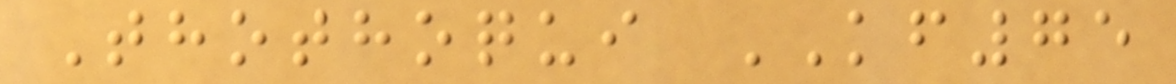Thothoqui KF75
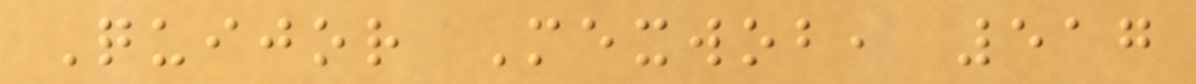Quijor Mexwob, 517
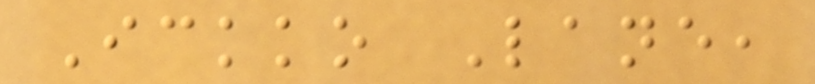Ickko Lane,
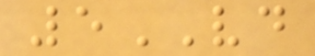5VD
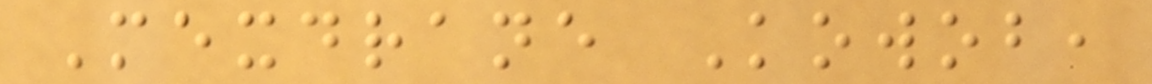Mexdrane Kowob,
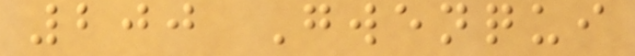200 Gwenqui
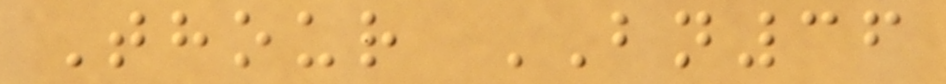Thour BN36
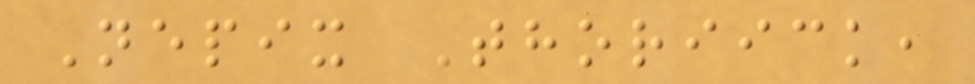Nepix Thoriick,
